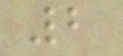2
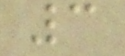3
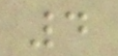4
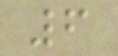6
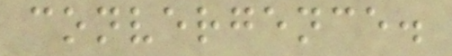convergence.
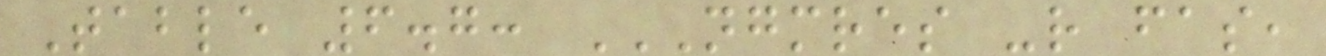Table 6.7: NGMRES -R FAS,
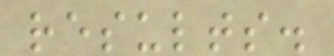results.
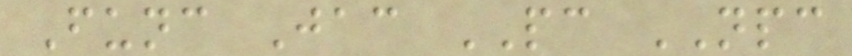Func Jac PC NPC
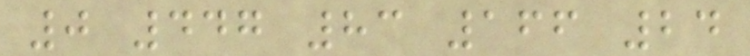0 447 83 166 24
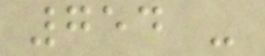754 -
